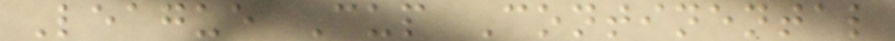League Cup Continental
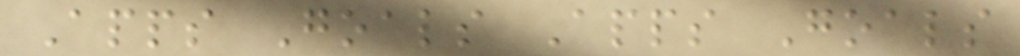Apps Goals Apps Goals
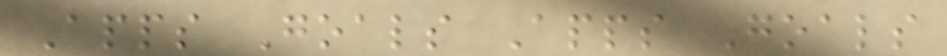Apps Goals Apps Goals
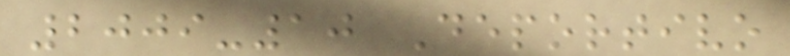2009-10 Deportivo
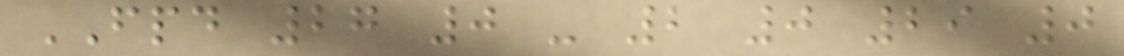FPD 27 0 - 2 0 29 0
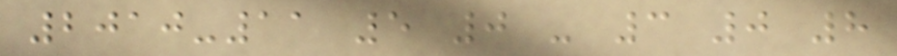2010-11 5 0 - 3 0 8
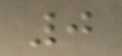0
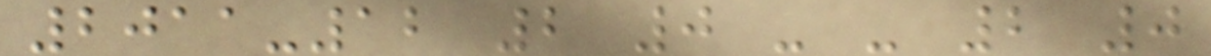2011-12 2 0 - - 2 0
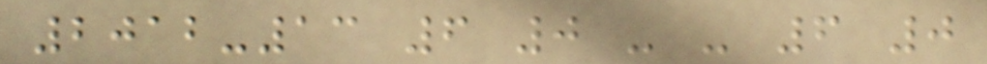2012-13 6 0 - - 6 0
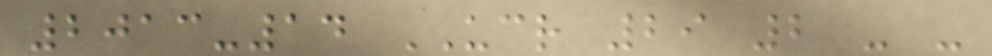2013-14 UCR 29 2 - -
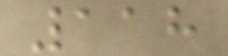118
